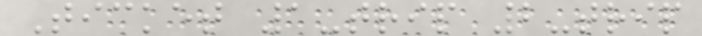Ticket 1-trip 2-trip
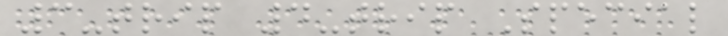3-trip 4-trip Special
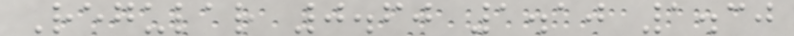Regular 0.60 1.10 1.30
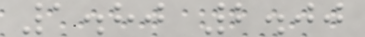1.80 2.00
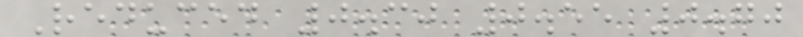Reduced 0.30 0.55 0.70
